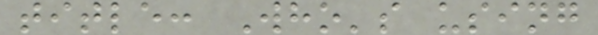title: Who's using
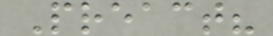Preact?
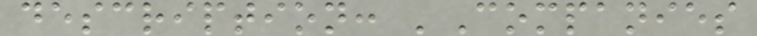description: 'Companies
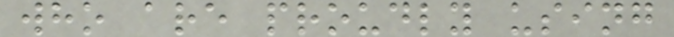who are proudly using
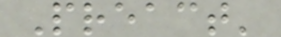Preact'
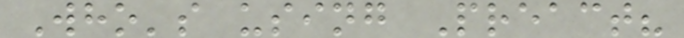Who's using Preact?
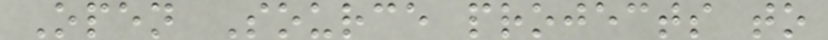Open Source projects to
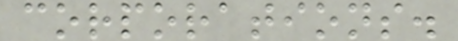corporations.
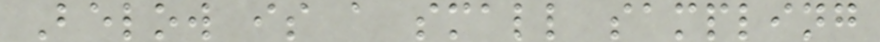Below is a small sampling
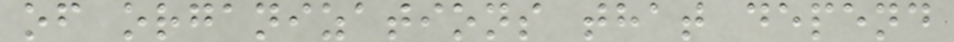of organizations that depend
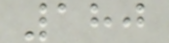180
